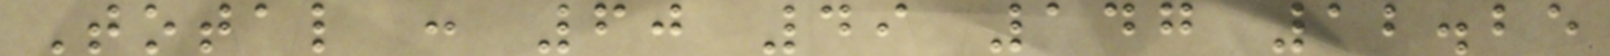Total : 60 49 147 12.25
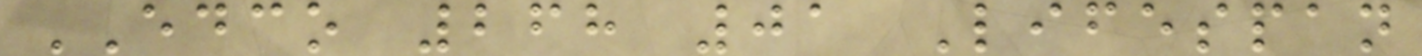EDCO 268 01 Lifespan
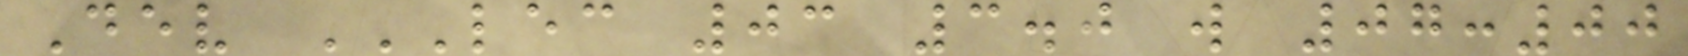Dev LEC 03 3.0 W 07:00
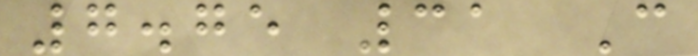7.75 31 C
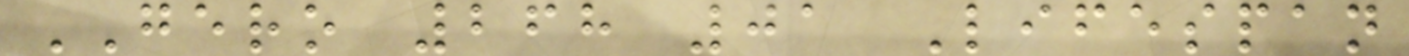GERO 268 01 Lifespan
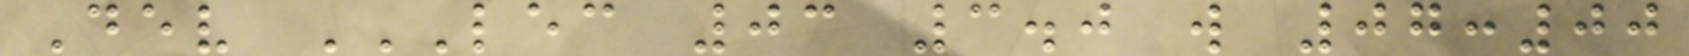Dev LEC 03 3.0 W 07:00
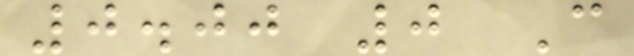0.00 0 C
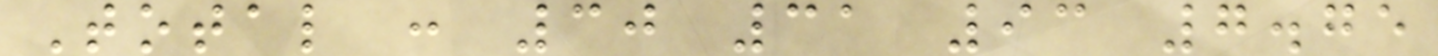Total : 30 31 93 7.75
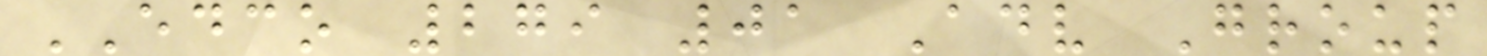EDCO 279 01 Adv Group
